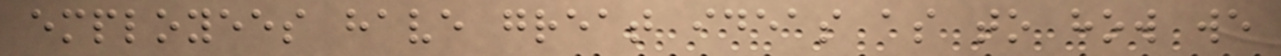employees have great ideas as to how we
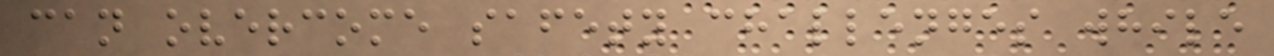can overcome safety challenges while
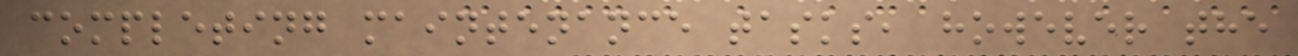completing maintenance tasks, however the
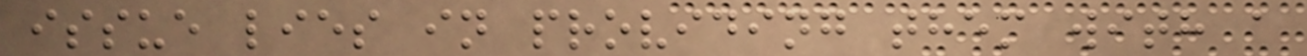issue lies in providing them with a
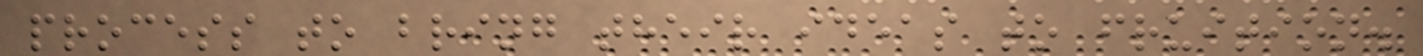process to bring their ideas to fruition.
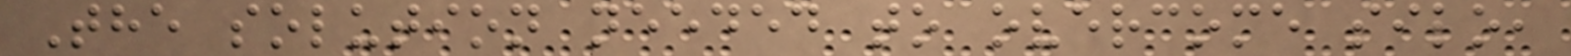The solution needed to overcome silo,
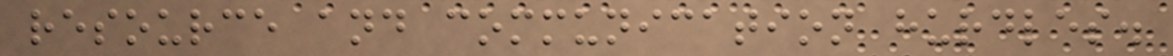resource and communication hurdles.
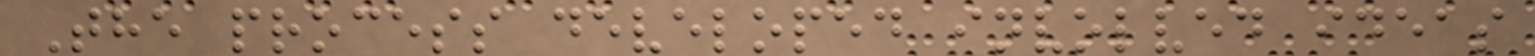The process developed involved ideas
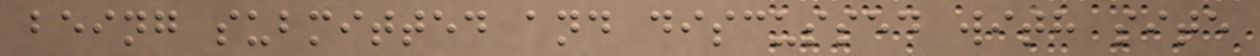being submitted and discussed with site
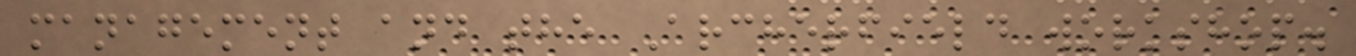management and the Archerfield workshop.
